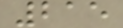215
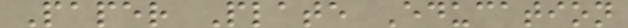Paper Plate Education
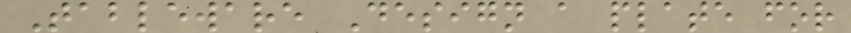Tableware Design a plate for
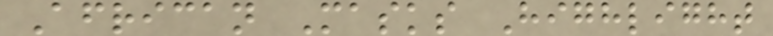African Masks Highlight
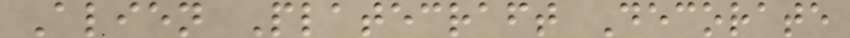Alien Platecraft Decorate
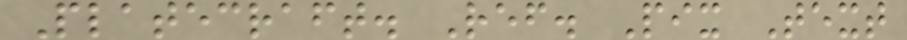Platecraft. Ref. Pix Text
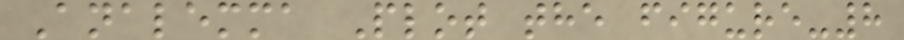Analemma Plot the figure-8
